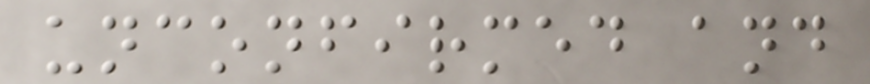unconfirmed and
